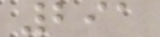291
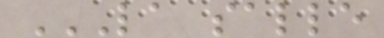LA SALLE
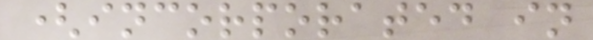(incorporated in
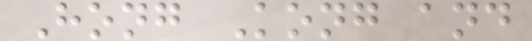Hong Kong and
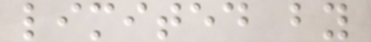limited by
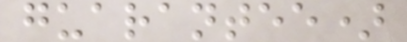guarantee)
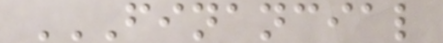FINANCIAL
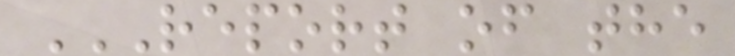REPORT OF THE
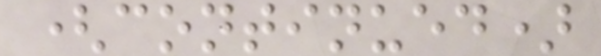(continued)
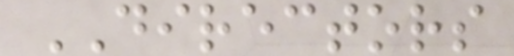DIRECTORS
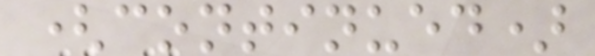(continued)
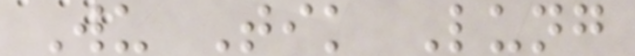Wu Tik Lung
